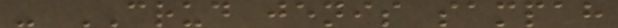- CRUD jenis sampah
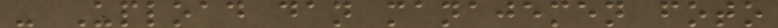- Upload dan manajemen foto
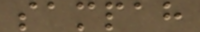sampah
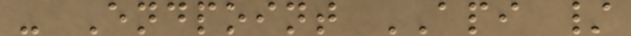- Endpoint API /
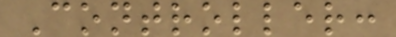Controller:
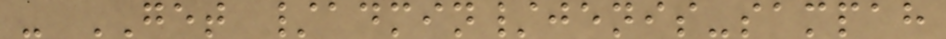- GET /admin/jenis-sampah
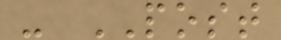- POST
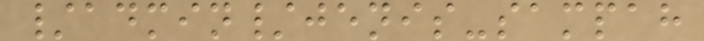/admin/jenis-sampah
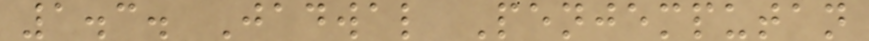1.3. Jadwal Penjemputan
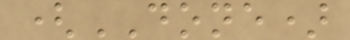(DONE)
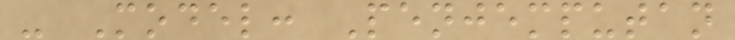- Model: Penjemputan
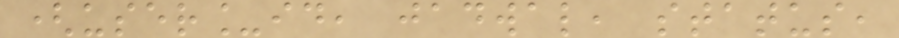(user_id, jadwal, status,
